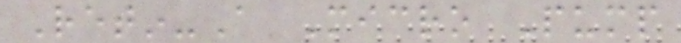Retin-A Micro Pump
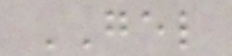GEL
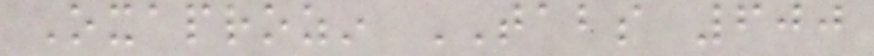Oxaprozin TABS 600
